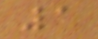1
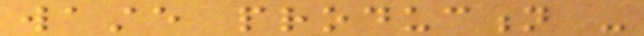waste production -
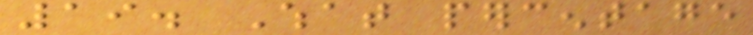19. What percentage
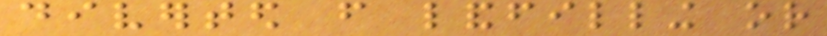diverted from landfilling or
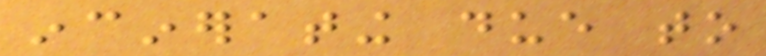incinerating due to
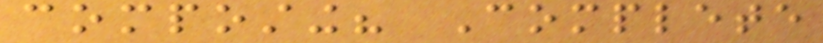composting? Complete
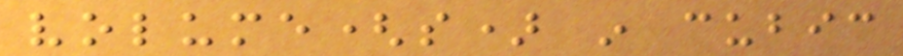volume(s) in cubic
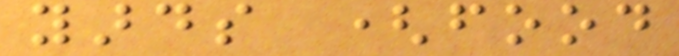yards (food
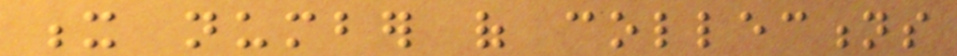x number of collections
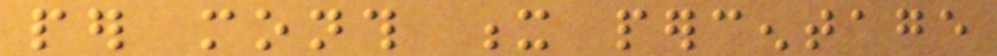per month x percentage
